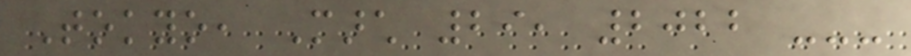Tokyo, March 29, 2022 ---
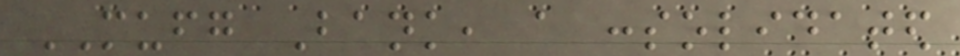MUFG Bank, a consolidated
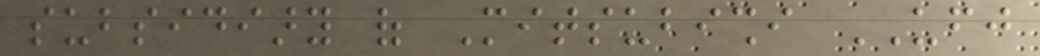subsidiary of Mitsubishi UFJ
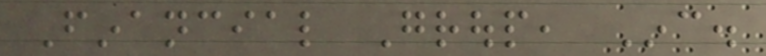Financial Group, Inc.
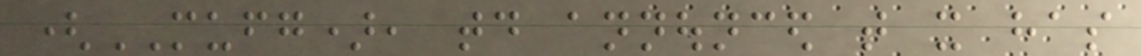(MUFG), today announced that it has
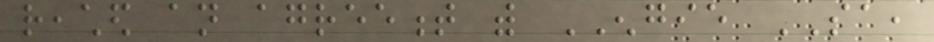reached an agreement with ENGIE SA,
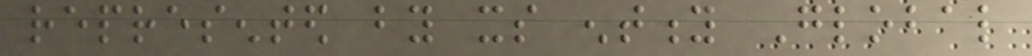represented by its entity Global
